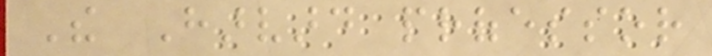The Harvard professor
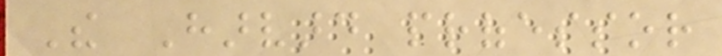The Harvard professor
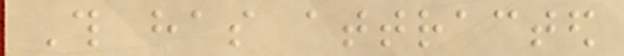This has attracted
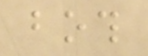both
